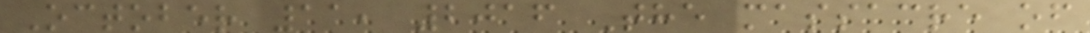October 11, 2016 The massacre of
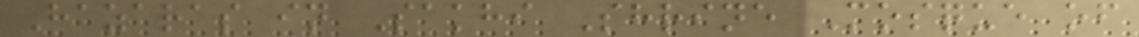Hazaras in Sakhi Shrine Mosque of
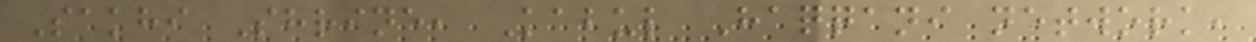Sakhi Shrine, Kabul Haqqani network,
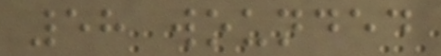58 wounded
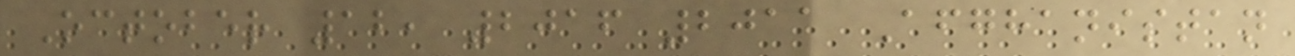October 12, 2016 2011 Afghanistan
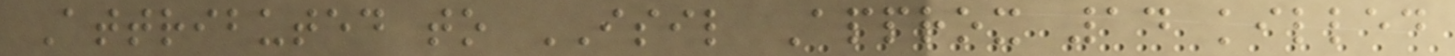Attributed to ISIL Approx 14 killed
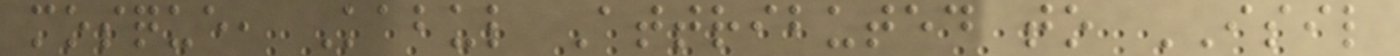mosque, Kabul Attributed to ISIL
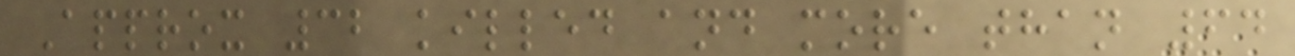Approx 32 killed and more than 64
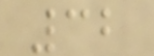32
